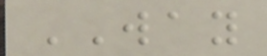WAY
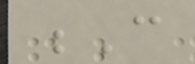C
